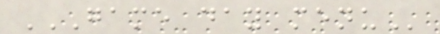GAME DAY MENU
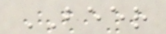BEER
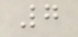7
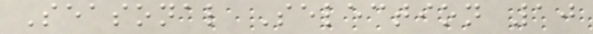Seasonal Selection 10
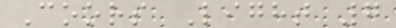Coors Light 7
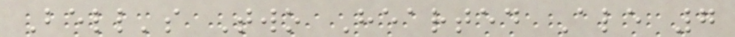Bell's Two Hearted Ale 7
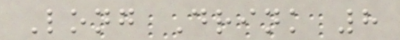Long Drink 8
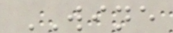WINE
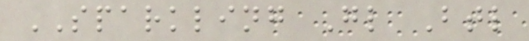SPARKLING Gl Btl
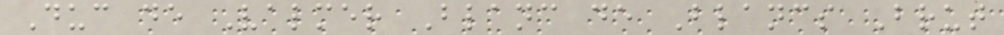Duc de Valmer Blanc de Blancs Brut
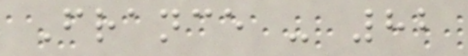France - 82
